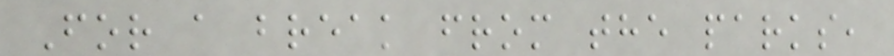For a break from the parks,
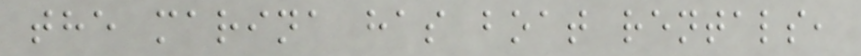the marina has boat rentals,
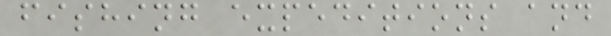fishing expeditions and
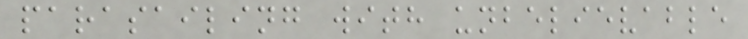parasailing with unbelievable
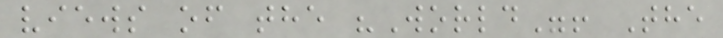views of the "World"! The
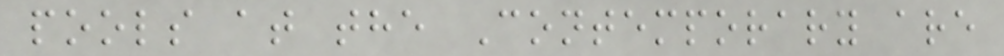pools at the Contemporary are
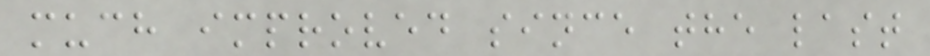much improved since the last
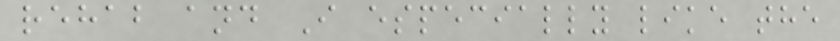rehab and I especially like the
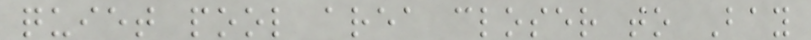quiet pool area closer to Bay
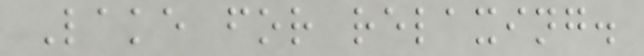Lake for relaxing.
